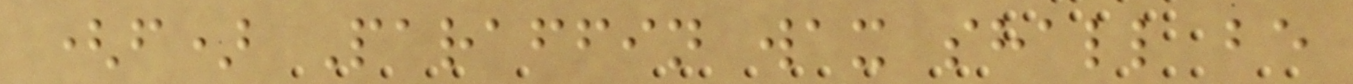(f) Paraffin wax shall be
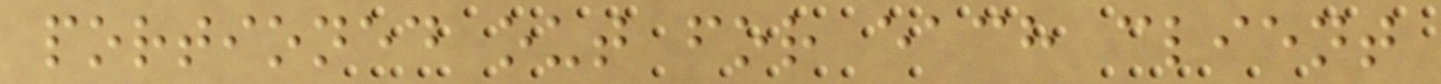portioned out for each client
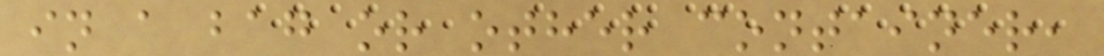in a bag or other container,
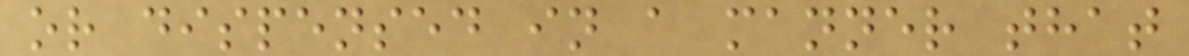or dispensed in a manner that
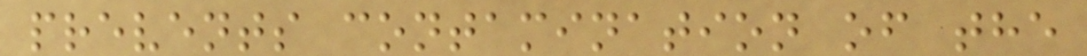prevents contamination of the
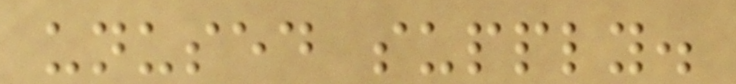unused supply.
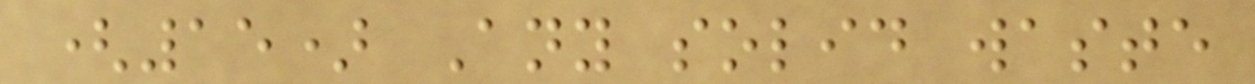(15) Any solid waste
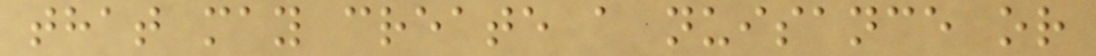that may create a nuisance or
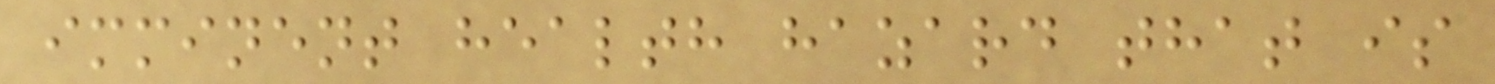imminent health hazard that is
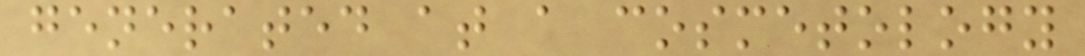generated at a cosmetology
